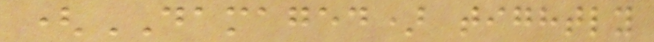(DAMAGED) tightly
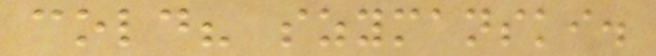cold? szymanski.
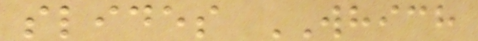slides WHICH
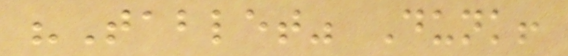"Tablet" Dunk!
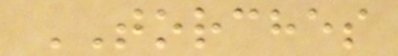TORCHES
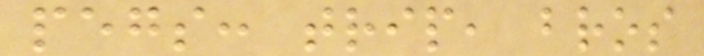pegs: trip, bros
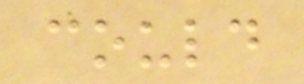could
